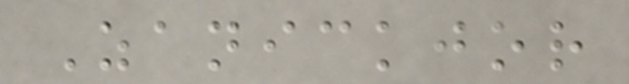Zanickjor
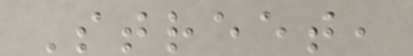Street,
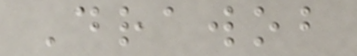Drawob
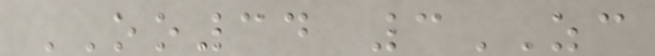OO34 3ZC
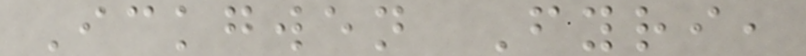Ickgwen Fyri,
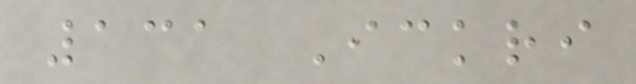131 Ickri
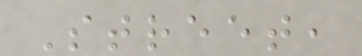Street,
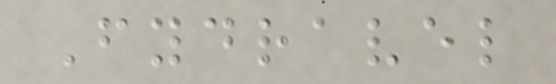Fydravel
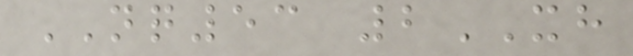NQ53 2XH
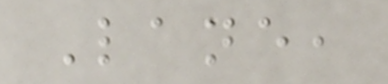Lane,
